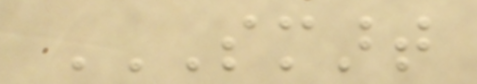SMART
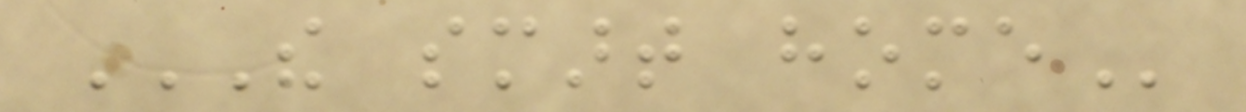THE SMART HOME
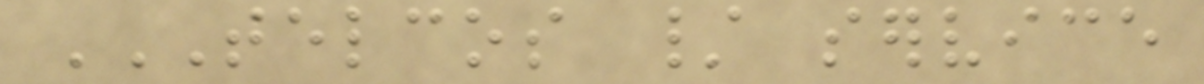TELCOS / SERVICE
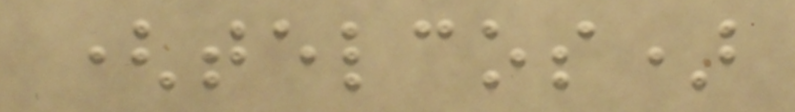(telcos)
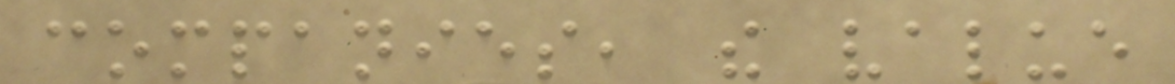companies, the value
